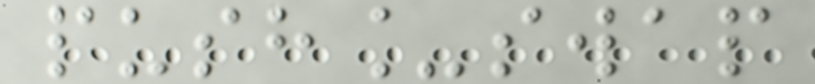push_swap
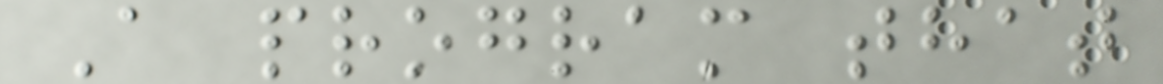A program that
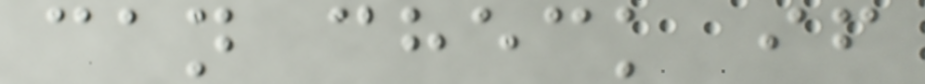can check if
